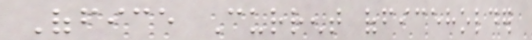Office Current officeholder
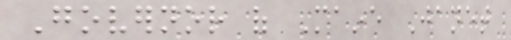Governor of Maine Janet
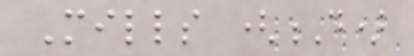Mills (D)
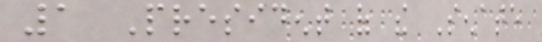1 President of the Senate
